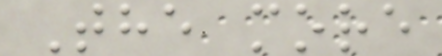The more
